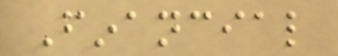Financial
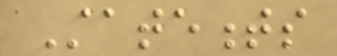Statements
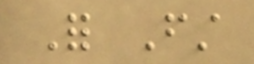For First
